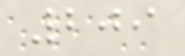209
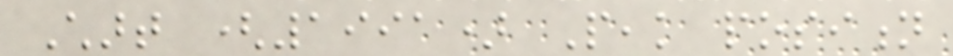Chart (1991) Peak position
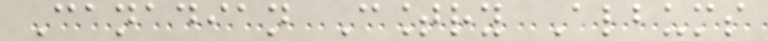Canadian Country Albums
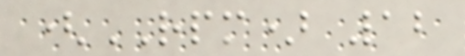(RPM) 12
